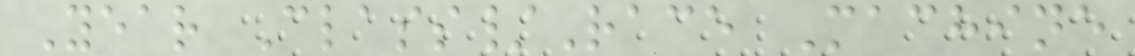Year Class/Race Machine
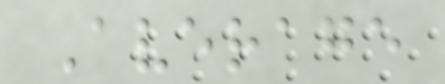Average
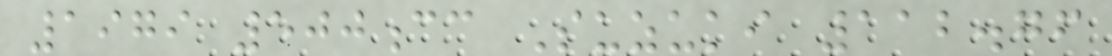1979 500cc Suzuki 112.76
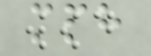mph
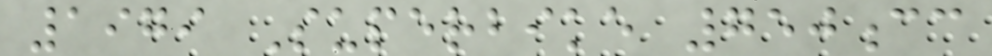1979 Superbike 750cc
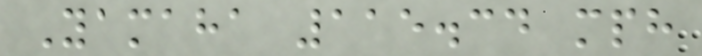Yamaha 115.34 mph
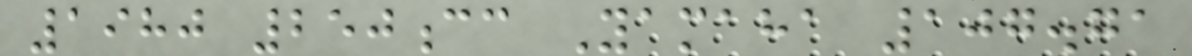1980 250cc Yamaha 107.71
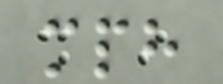mph
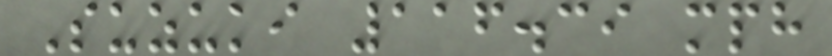Suzuki 116.39 mph
